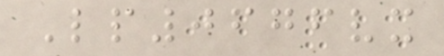Lp0676vx
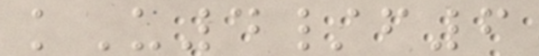kU4/f6
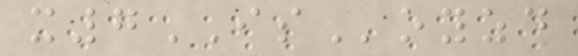x7ISoyzd
